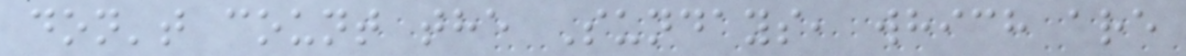don't count the Sundays, which are
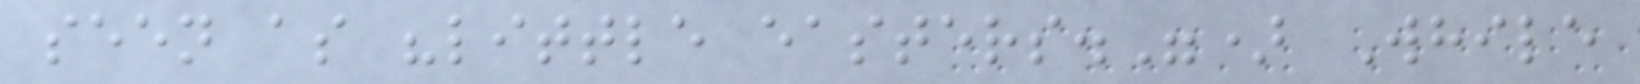seen as "little easters.") While
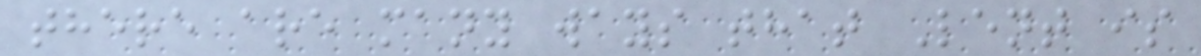there are many ways that Lent is
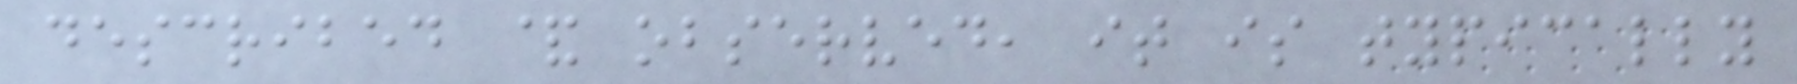described & observed, it is typically
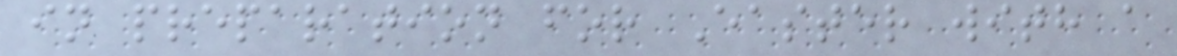in preparation for Easter with a
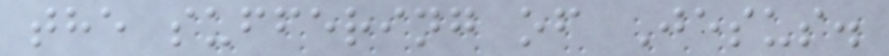the suffering of Jesus.
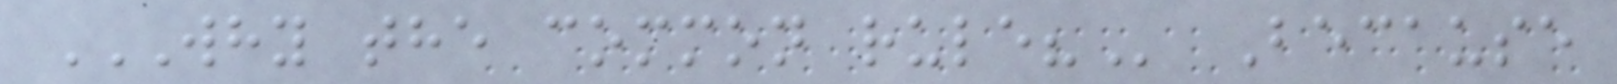WHY THE COMMON RULE? Because
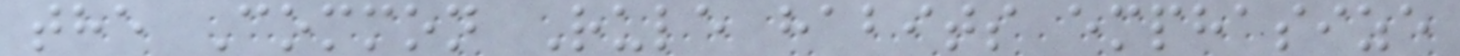the Common Rule habits emphasize
